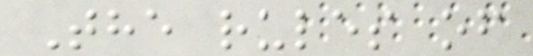The rules of
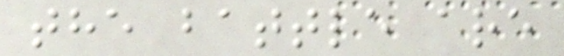the battle are
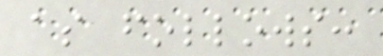as follows:
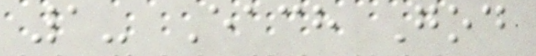1- Each God
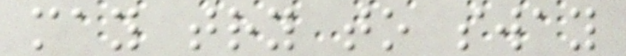may try to sway
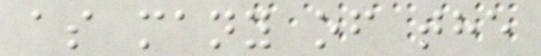as many of the
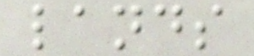lands
